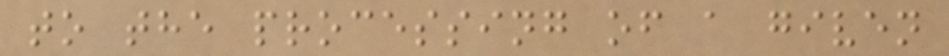to the processing of a given
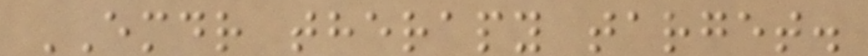EMDR therapy target.
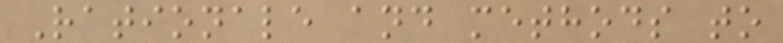Rationale and methods to
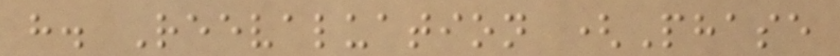h. Reevaluation (Phase
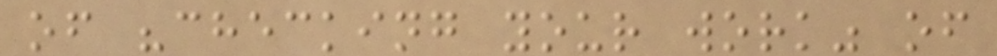of "checking your work" of
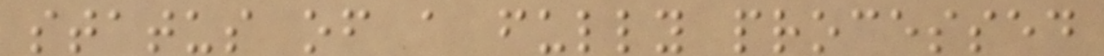status of a fully processed
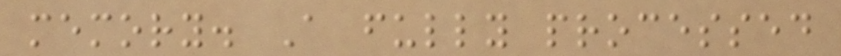memory. A fully processed
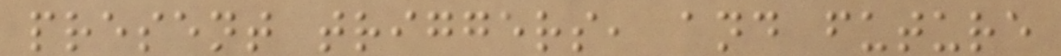present triggers, and future
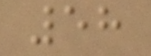58
